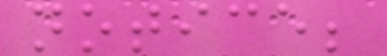notice;
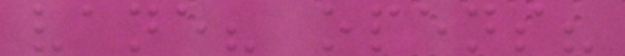vane? opens?
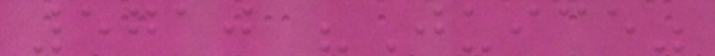5710 "Juice"
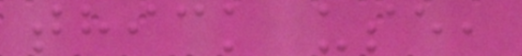thick use,
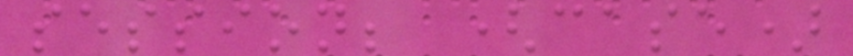session; (case)
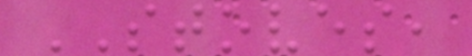STOVES,
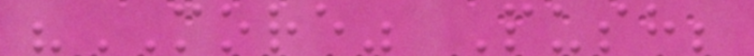"MORE" Push;
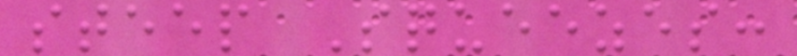steep Squeezes:
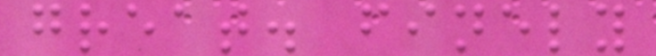great. finely
